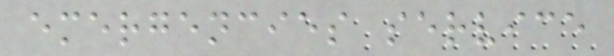emergencies service
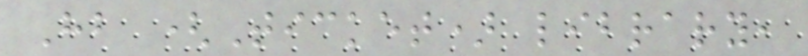Hb (Ticket) library,
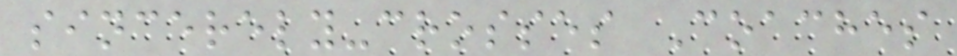sincerely-crosses Coaches
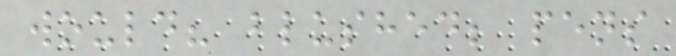would? blushed; pens
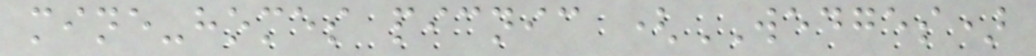mine-homes picnic (WEDGES)
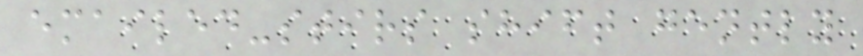emailed-stirs shift gently
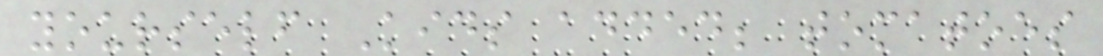yourself Kids added; tomatoes
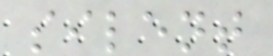silent
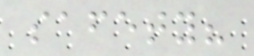safety?
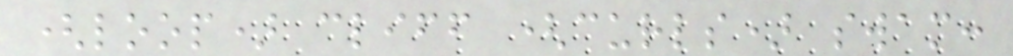(loop) cliff (curls) swam:
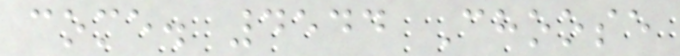come. 4544 Choose
